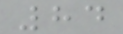84
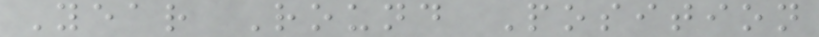Year Round Position
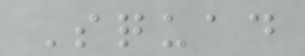Squad
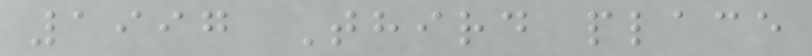1997 Third place
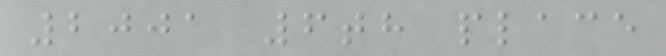2001 6th place
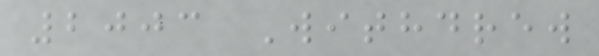2003 Withdrew
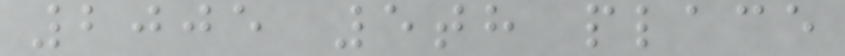2005 5th place
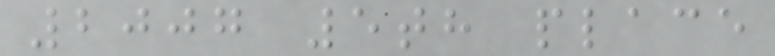2007 5th place
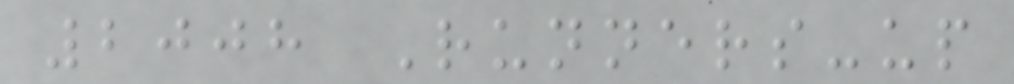2008 Runners-up
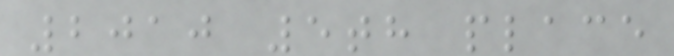2010 5th place
